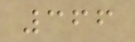366
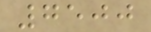7500
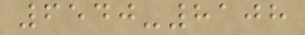6540-8108
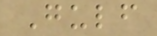Gulf
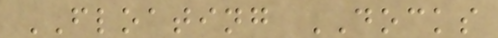FLOATING DOCKS
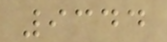9344
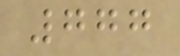777
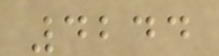4244
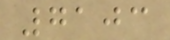7103
